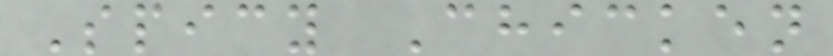Spicy Chicken
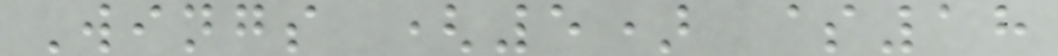Wings (5) $18
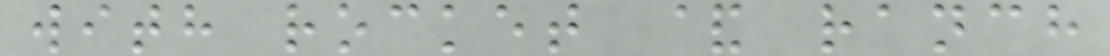with rocket & ranch
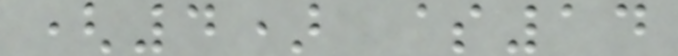(4) $14
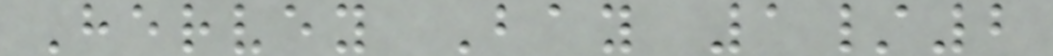Hervey Bay 1/2
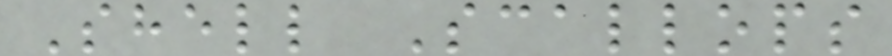Shell Scallops
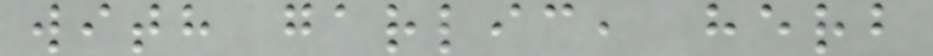with garlic, herb
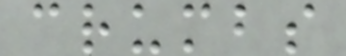crumbs
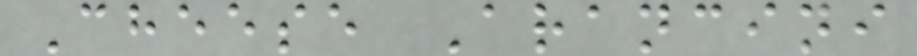Cheese Arancini
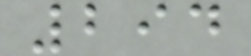294
